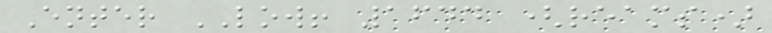Enter LOW! 1644 (reams)
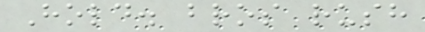Hold. bros rush
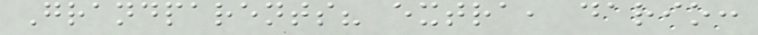Grandparents? extra, dario:
